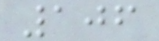106
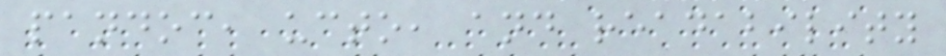pandoc, ucto, and readability
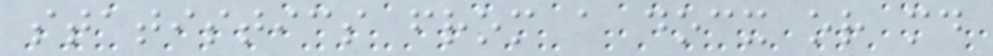statistics from a docx or md
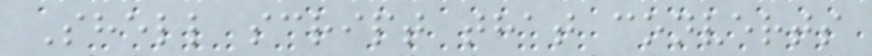Shell script that converts
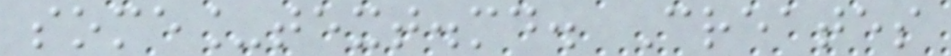some_text.md. Creates
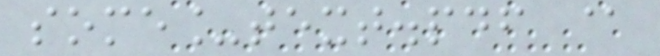some_text.pdf @
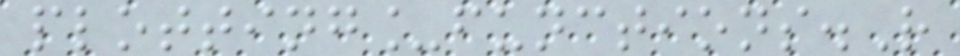plotting_functions.R
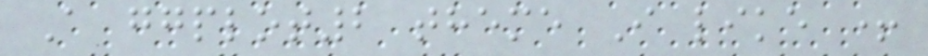A ggplot2 theme I like +
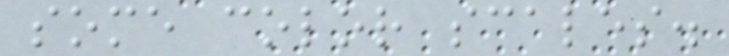some color scales.
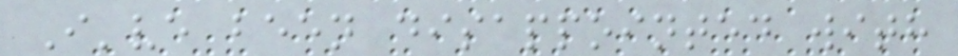I've been disappointed with
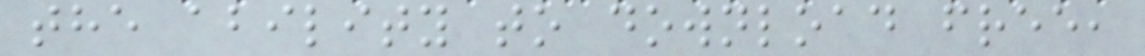the ability to download free,
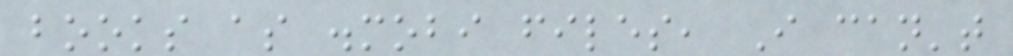books as .mobi files, I can't
